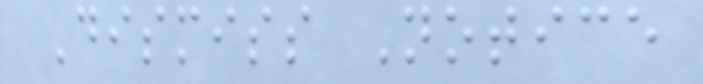Dismiss Notice
